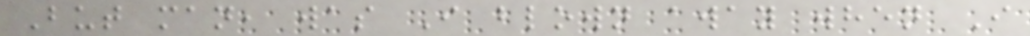But man, was I blown away when I
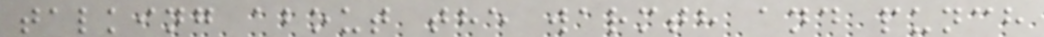talking about the warmth and punch
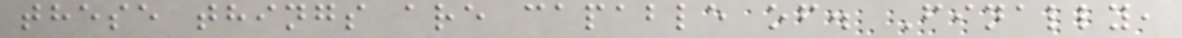these things are capable of. Finally,
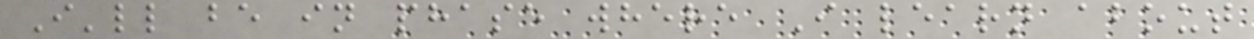I'll be in phase where I learn about
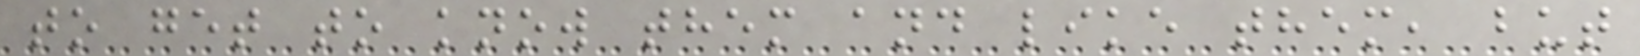to get to know them and like them, but
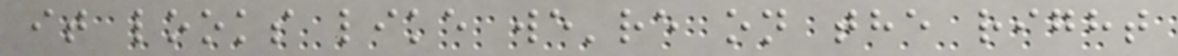it looks like we're on the right
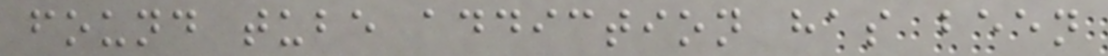found tube addiction has been
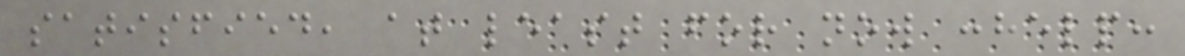satisfied, at least for now :help:
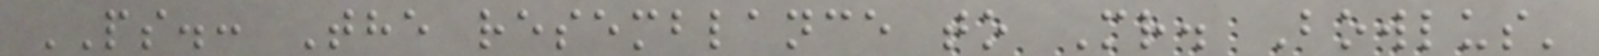PS.: The resemblance to Mr. Bowlus'
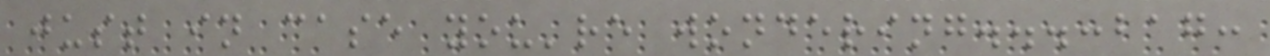just in case you're wondering...:bag:
